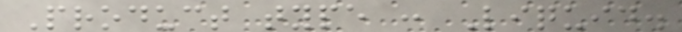Product type : Liquid.
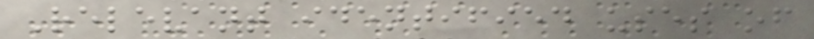Relevant identified uses of
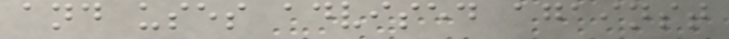and uses advised against
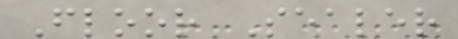Floor Sealer
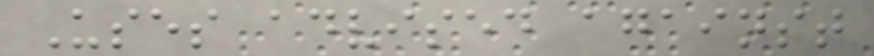Uses advised against
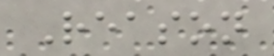Reason
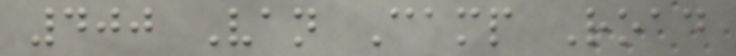400 Van Camp Road
